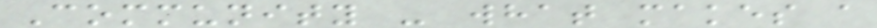Community - what makes a
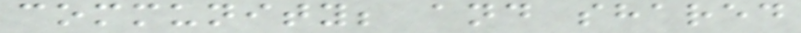community; and shared
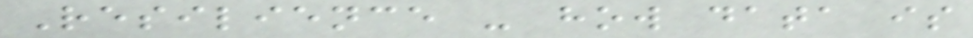Resilience - how data is
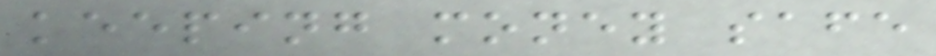keeping money safe
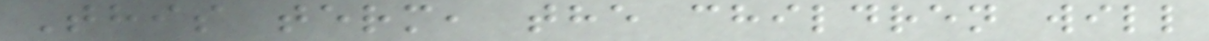This term, the children will
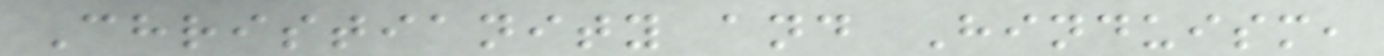Christianity and Hinduism,
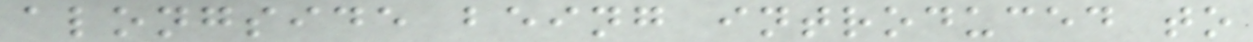alongside being introduced to
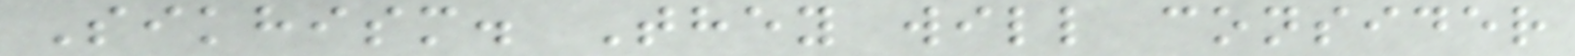Sikhism. They will consider
